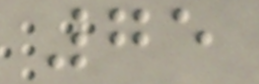75
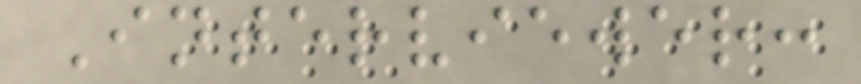Interviewer:
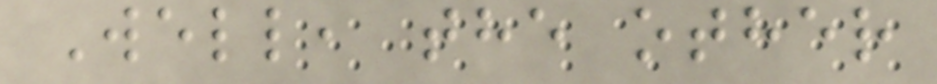Well, the other
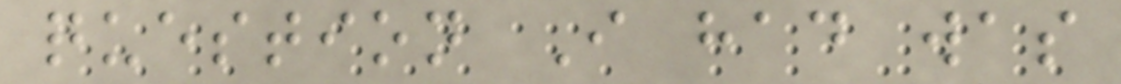question I had was
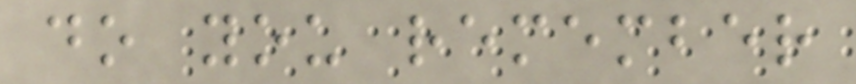do you remember
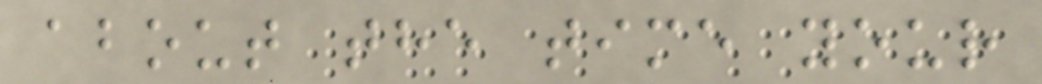about the time your
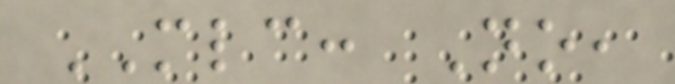MLC: No,
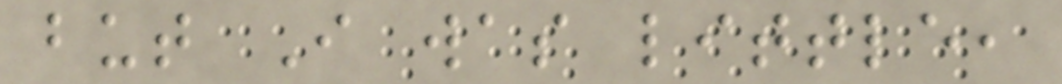but I was little,
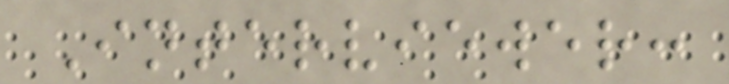Interviewer:
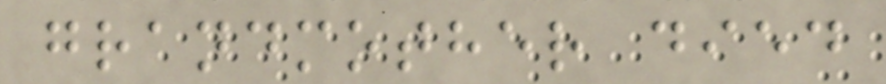grandmother died
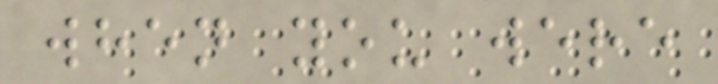when you were
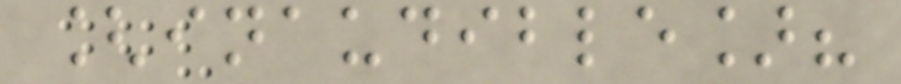[inaudible]?
